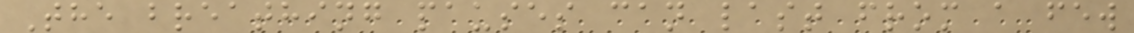The breathing pauses can last from a few
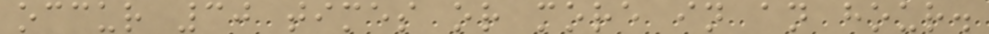occur 30 times or more in an hour.
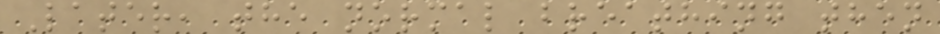Later, the normal breathing then
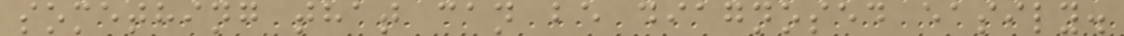something that can be diagnosed easily.
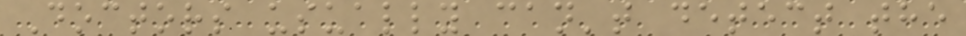Doctors usually can't detect the
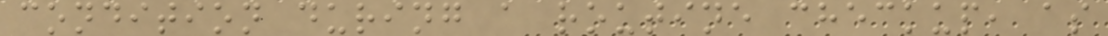condition during a routine checkup, as
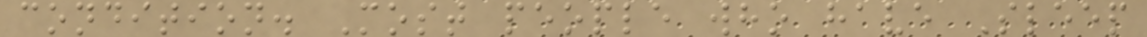condition. Most people who have Sleep
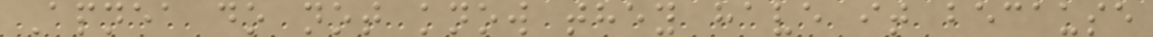Apnea do not know they have it because
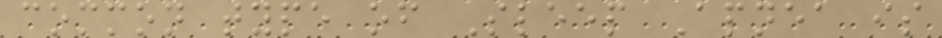common type of Sleep Apnea is
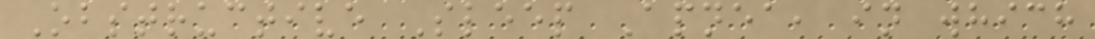Obstructive Sleep Apnea, in which
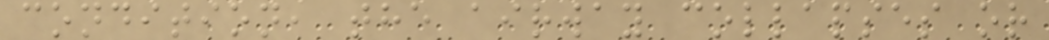condition, the airway collapses or
